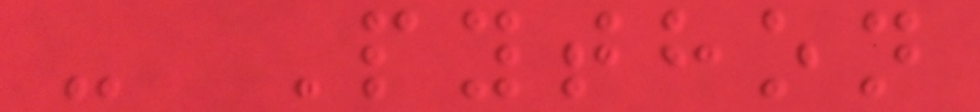- Python
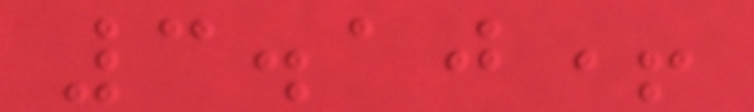3.10+
